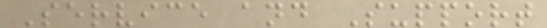Service and Support
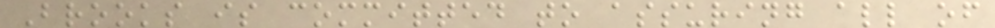Brooks is committed to assuring all of
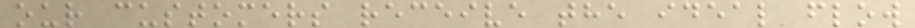our customers receive the ideal flow
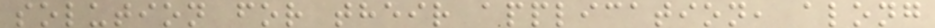solution for their application, along
